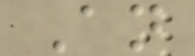An
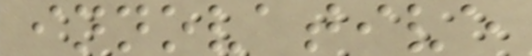innovative
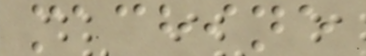machine
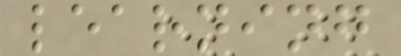learning
